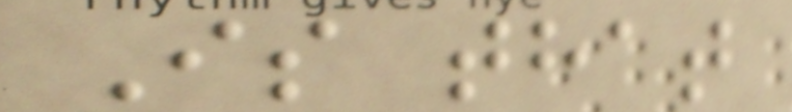Is that
